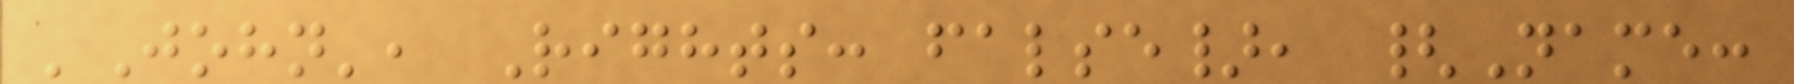'John', Rights: false}, {Name:
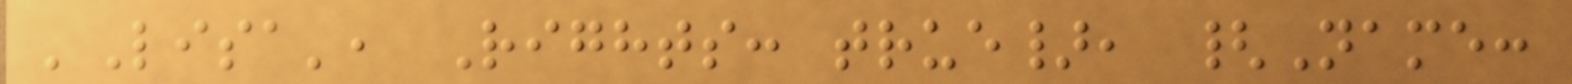'Lisa', Rights: true}, {Name:
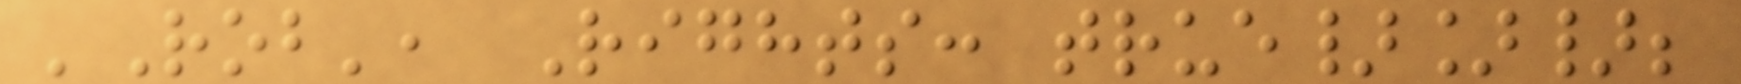'Rob', Rights: true}]};
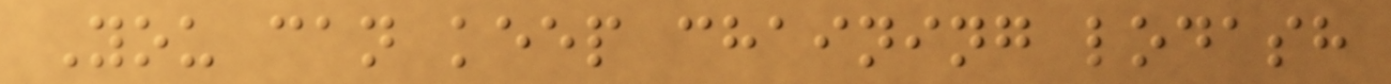You can keep chaining lodash
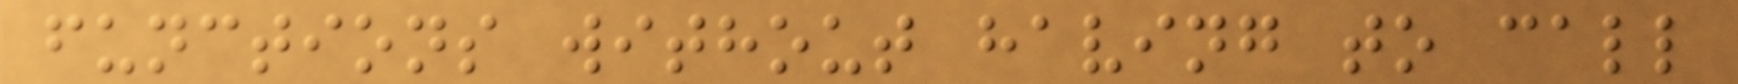functions without having to call
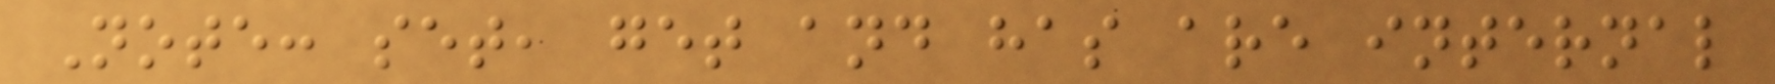Note: set, get and has are internal
